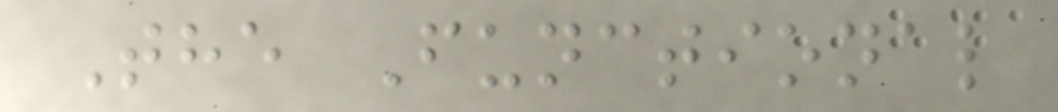The Functional
